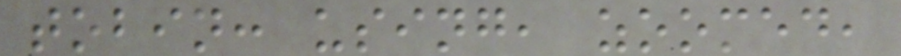tobin: using, zoomed,
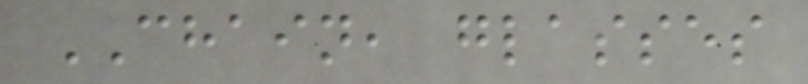CHAIN, glasses
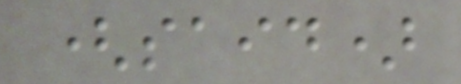(said)
